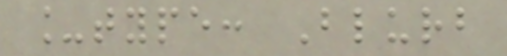_type: Blurb
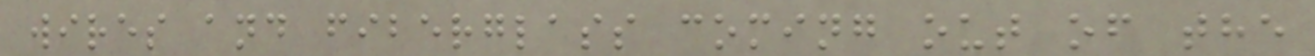wires and fiberglass coming out of the
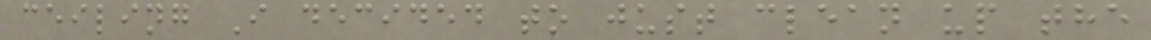ceiling I decided to just clean up the
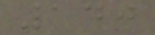140
